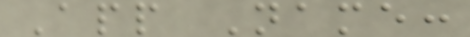App Name:
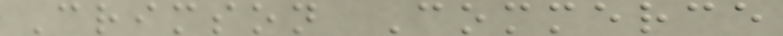Crimson Commerce
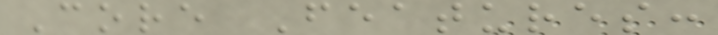Core Features:
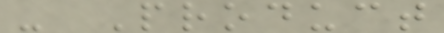- Product
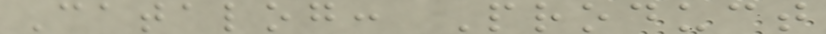Catalog: Product
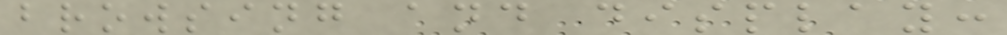browsing and display:
